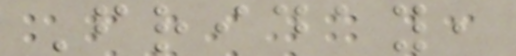Friday,
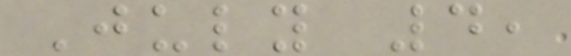July 4,
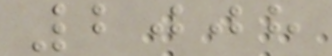2008
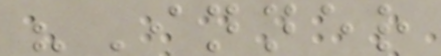"Inner
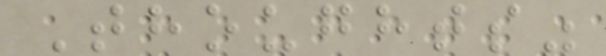Thoughts"
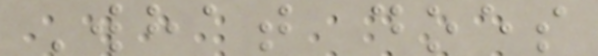What does
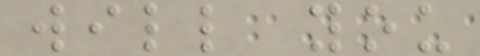will you
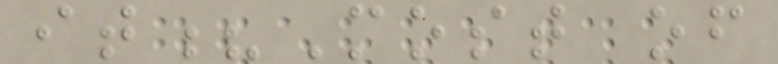it?Most of
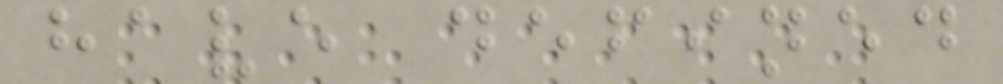have defined
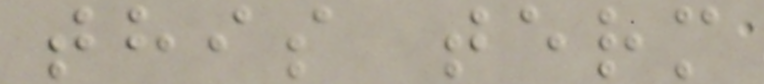this term
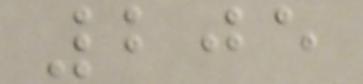205
